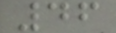46
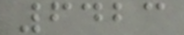6423
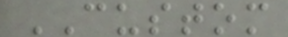CUSTOM
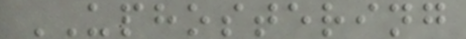UPHOSTERING
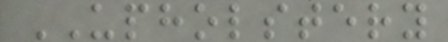UPHOLSTERY
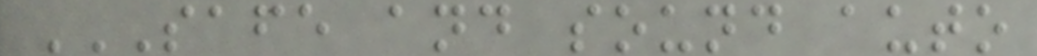SAFE AND SOUND AUTO
